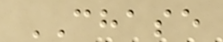CHASE
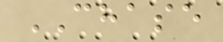CHASE
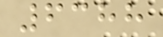6388
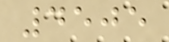4505
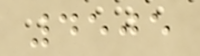4505
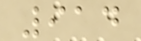914
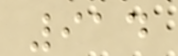914
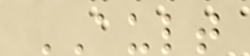AULT
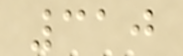310
